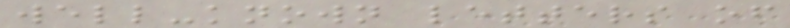well-known letters of
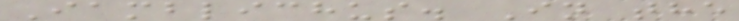Iamblichus. In the
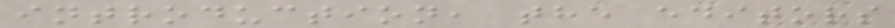introduction, the editors
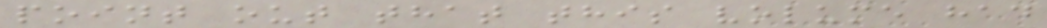point out that this volume had
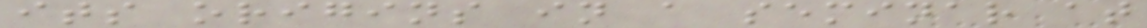its origins in a seminar at
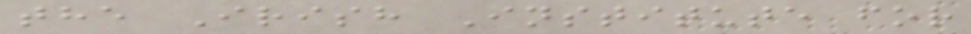the Irish Institute for
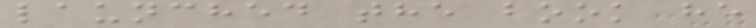launched the book he
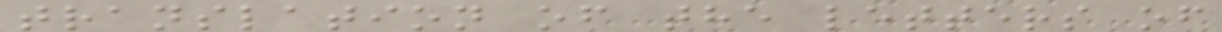translation of the letters of
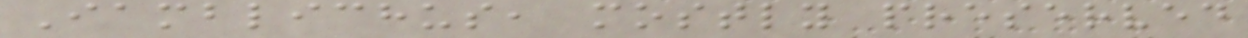Iamblichus, mostly preserved
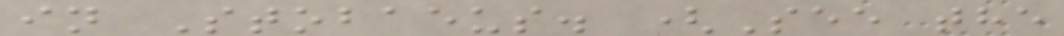in Stobaeus. (See the
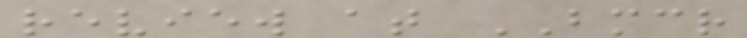review at BMCR
